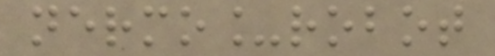nermo_robot
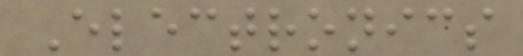Electronics
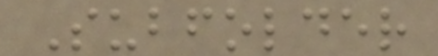Subfolder
